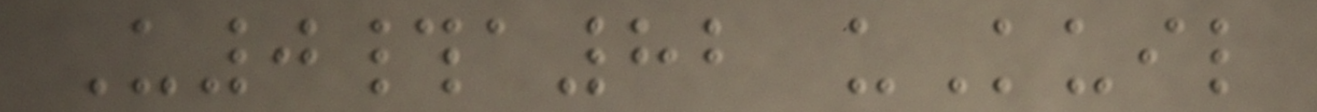U0#a82 uKuil
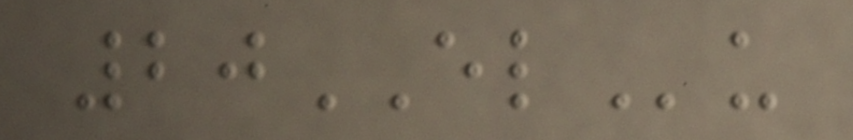20ELu
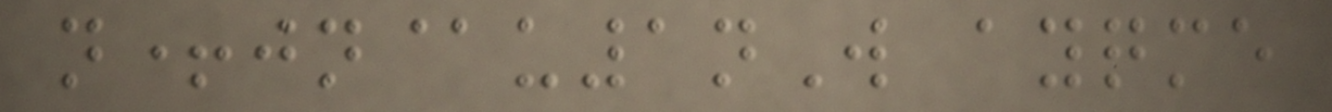n+jn@u1nW ayqme
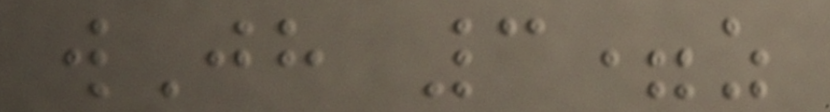wJh 3=z
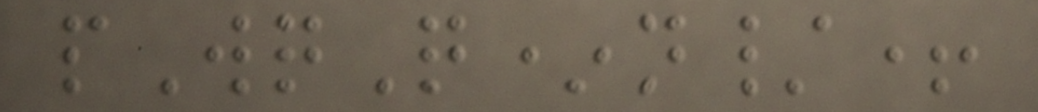pWqQ*n/+
